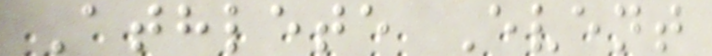Athlete Event
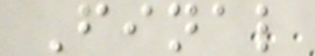Final
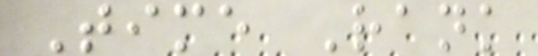Time Rank
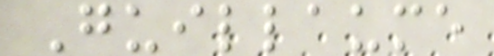Guillaume
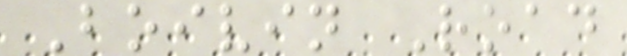Boivin Road
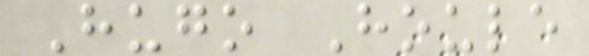Hugo Houle
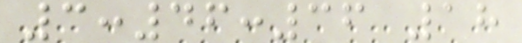3:46:36 18
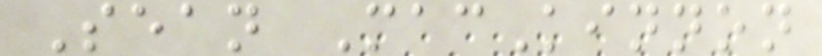Sean MacKinnon
